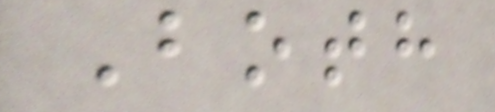Both
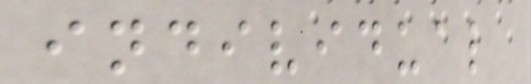individual
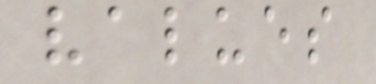values
